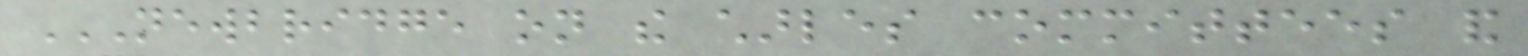NEWBRIDGE ON THE CHARLES COMMITTEES AND
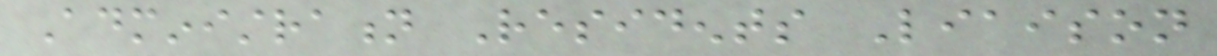Administration Residents Liaison
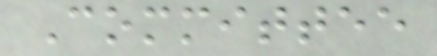Committee
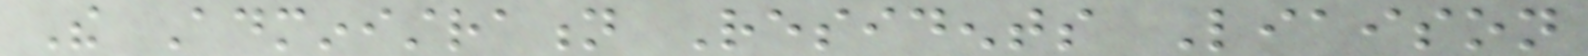The Administration Residents Liaison
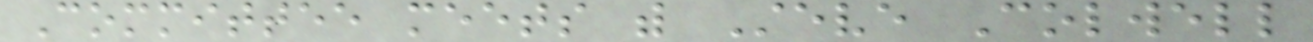Committee meets with Steve Colwell
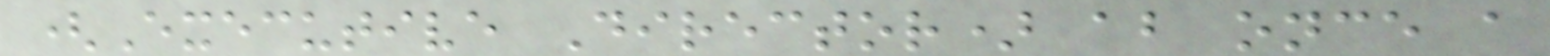(Executive Director) about once a
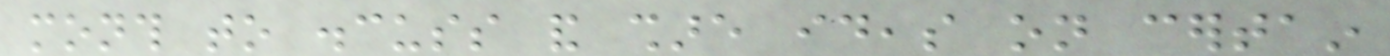month to discuss and share ideas on certain
